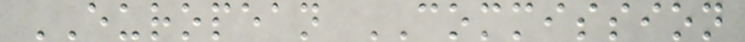EUROPEAN COMMISSION
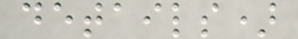details)
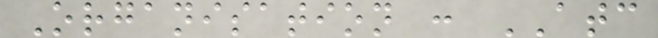Organisation : ATC
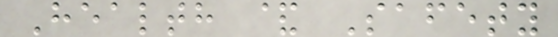Health & Safety
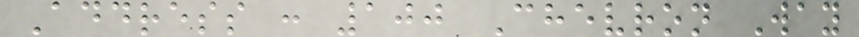Address : 100 Chevron Way
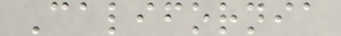California
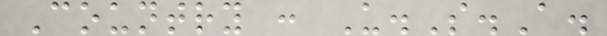Country : U.S.A.
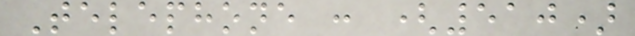Telephone : (510)
